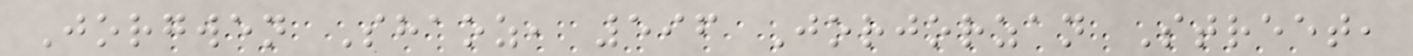Jorgwen Shaoz, 596 Jorjorzan Street,
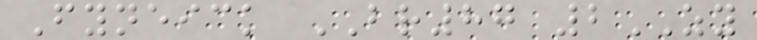Fyneick BR87 2ZY
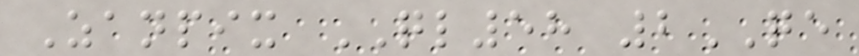Zanpix QL58 2QE
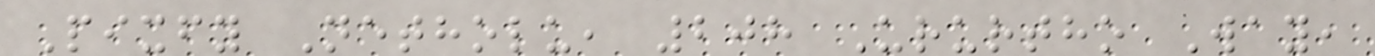Pixfy Netholu, 208 Ururtho Way,
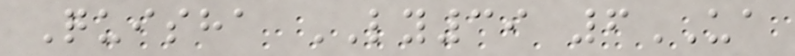Quisha LY39 6UA
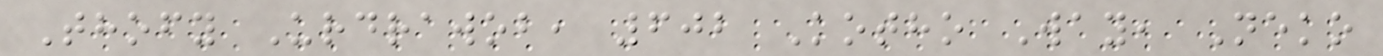Thofy Urdrawob, 602 Kotho Way, Neko
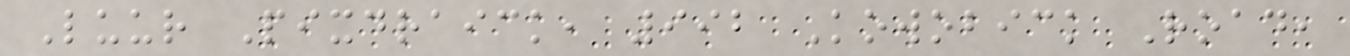Luur Pixdraick, 992 Kowobick Road,
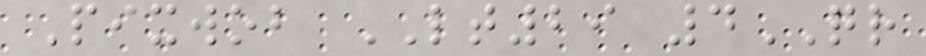Pixwob LT29 4QR
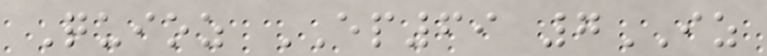Quioz EP69 7IZ
